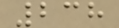238
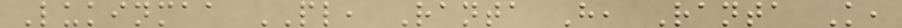Lukinmaa PL, Ranta H, Ranta K,
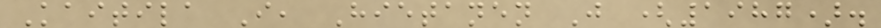Kaitila I, Hietanen J (1987).
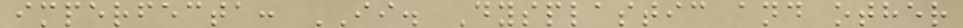imperfecta: II. Dysplastic and other
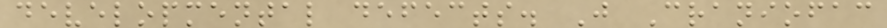developmental defects. J Craniofac
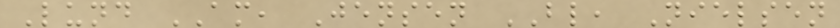Lund AM, Jensen BL, Nielsen
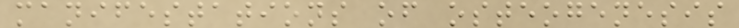manifestations of osteogenesis
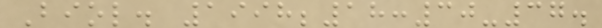Biol. 1998;18:30-37.
